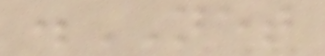.NET
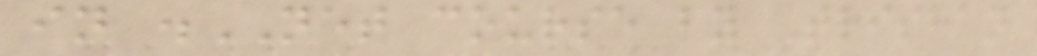in .NET course by Trishan
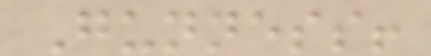Gunness!
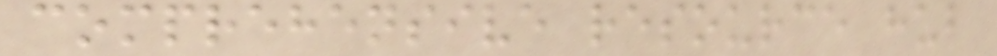comprehensive resource hub
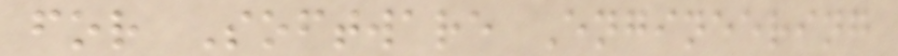for Software Engineering
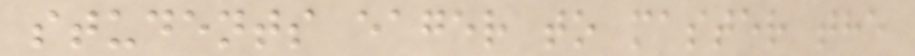students eager to master the
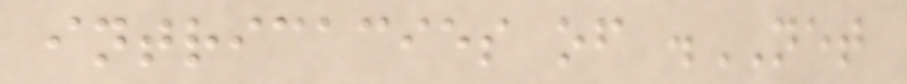intricacies of .NET
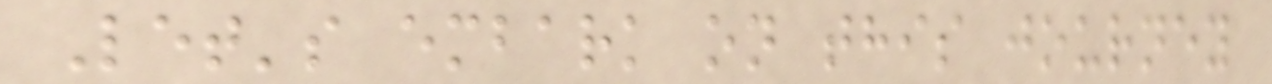Let's embark on this journey
